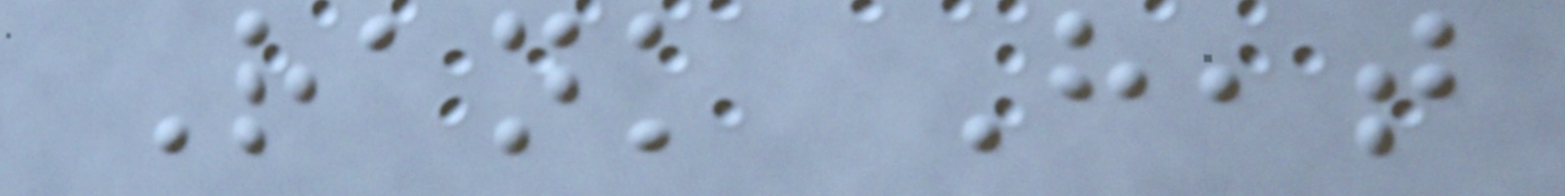Rank Heat
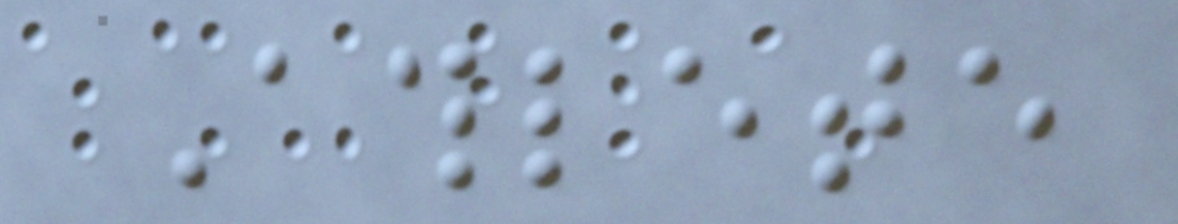Athlete
